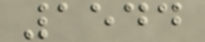1544
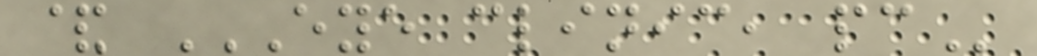& EYE CLINIC, PC
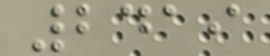2419
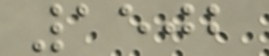1502
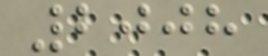2008
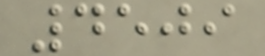4509
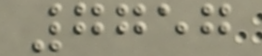7757
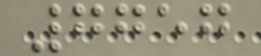7757
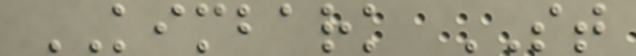KIMBARK ST
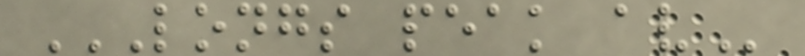LONGS PEAK AV
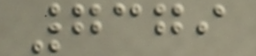7379
